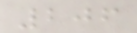206
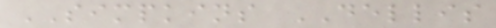SIMPKINS DELLIS
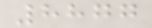8877
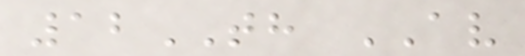12TH AV
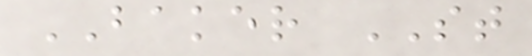BAKER ST
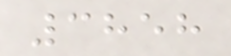3858
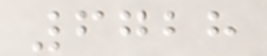6728
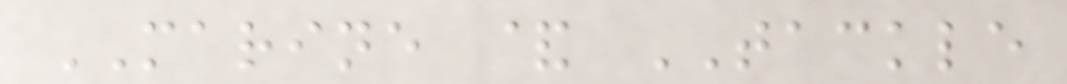MARINE & TACKLE
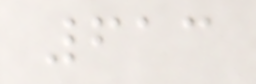613
